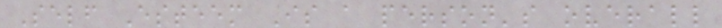Self Esteem Is a person's overall
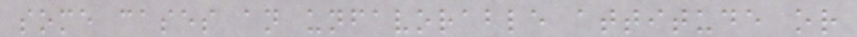some cases an unfavorable attitude or
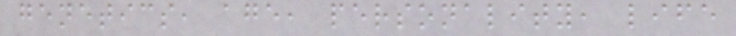genetics, age, personality, life
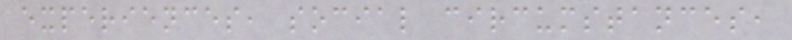experiences, social circumstances,
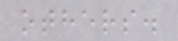others.
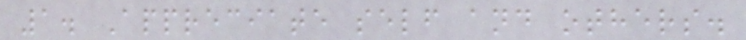1. Appreciate self and others.
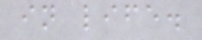in life.
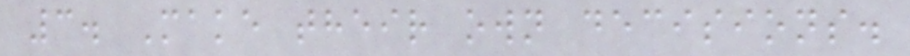3. Make their own decisions.
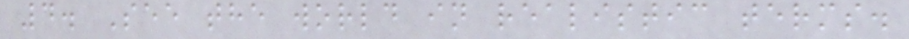4. See the world in realistic terms.
